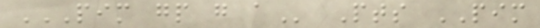PIM GP G A Pts PIM
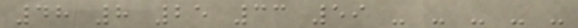48 8 25 33 59 - - - - -
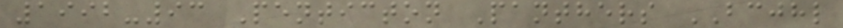1992-93 Penticton Panthers BCJHL
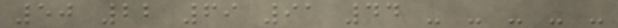50 22 69 91 44 - - - - -
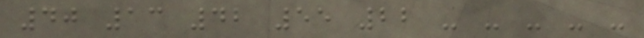40 13 42 55 22 - - - - -
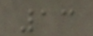13
